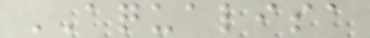AQUALISA
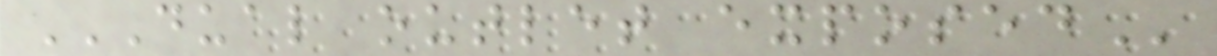DUAL OUTLET EXPOSED
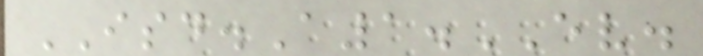ISD.A1.EV.
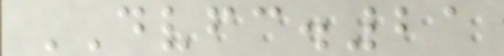DVFC.21
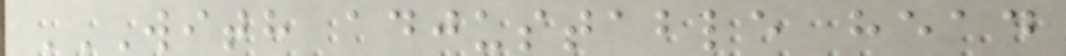WITH ADJUSTABLE HEAD
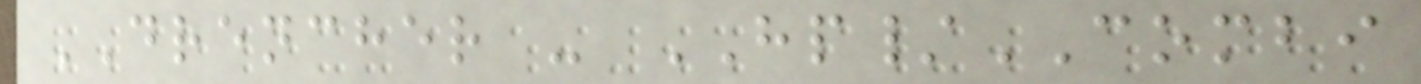DRENCHER - HP/COMBI
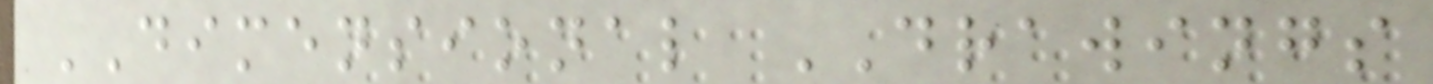DIMENSIONAL DRAWINGS
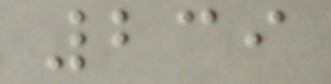239
